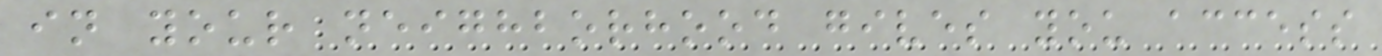in your neighborhood gives you access
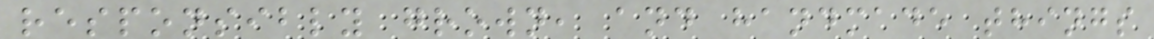responsibly grown, and handmade things
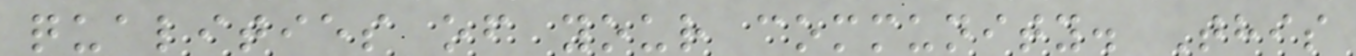qualities of your community. This
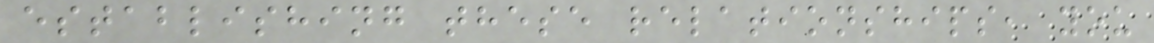establishing these relationships, you
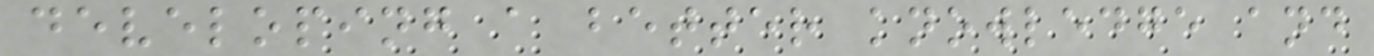developing a better knowledge and
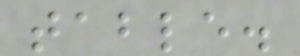table.
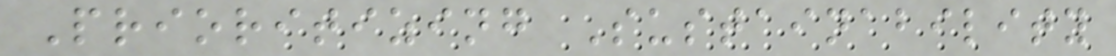Prioritizing Sustainability
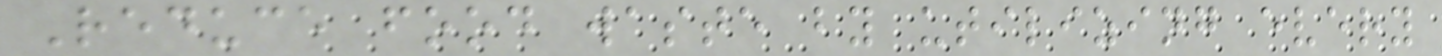Reduce food waste by utilizing every
